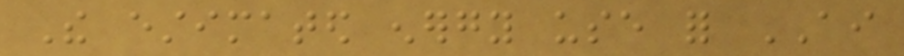The estimated energy use for AI
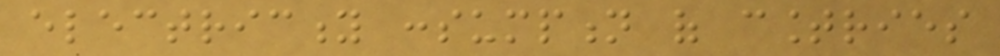electricity consumption of countries
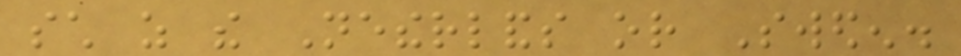such as the Netherlands or Sweden.
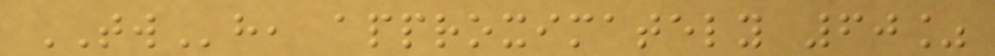TWh, approximately 60%
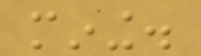mining.
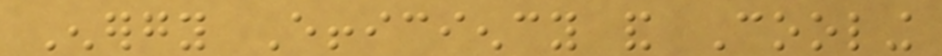Energy Efficiency and Cooling
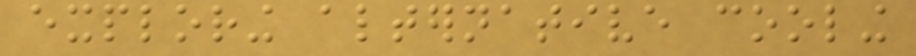exploring alternative cooling
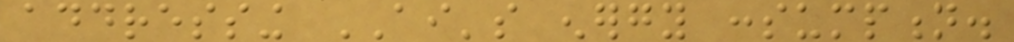addressing AI's energy consumption.
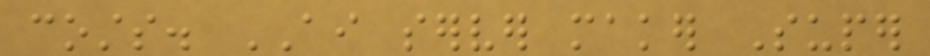costs. AI server maker Super
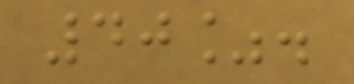40%.
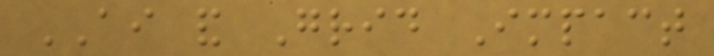AI and Grid Impact
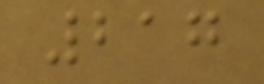217
